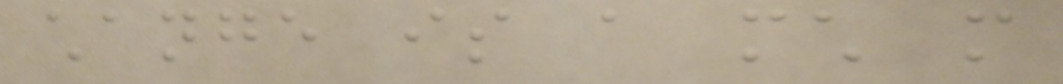change is a much more
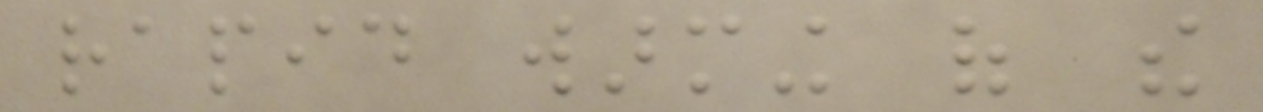rapid warming of the
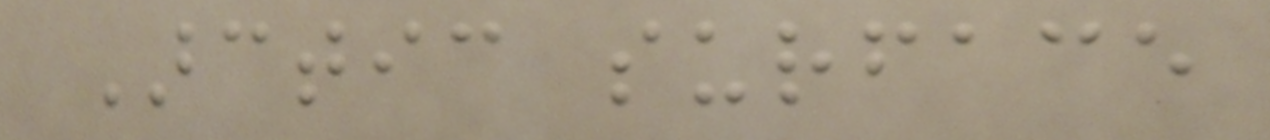Arctic surface
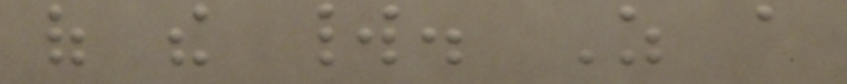of the world. As a
